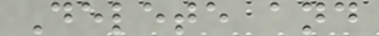Delete and
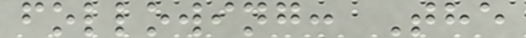following: The
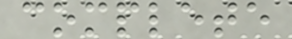complete
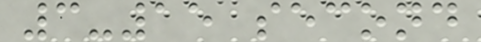3-15 second
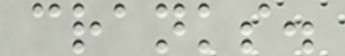cranks.
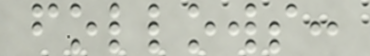follows:
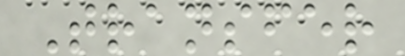Transfer
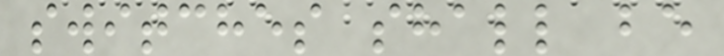switches shall be
